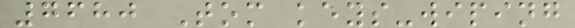7680 Tom keys-wiping
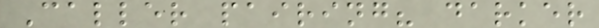Caller pairing? darker
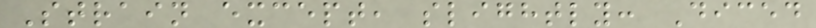Strain except, slightly: Diced
